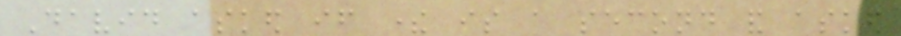David asked if there is a second and asked
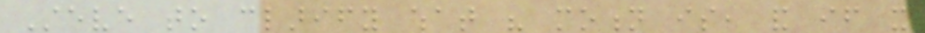Steve to clarify what his motion is, and if it
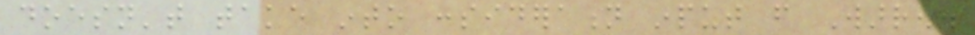doesn't take into consideration input from Warren.
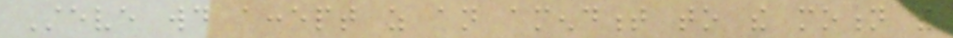Steve would accept as an amendment to the motion the
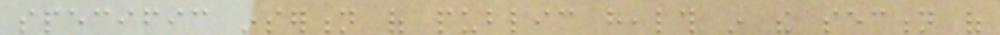specific insertion of public health in the section of
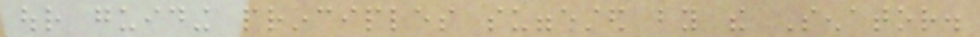our guiding principles suggested by the Senator.
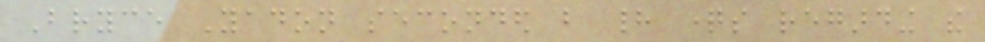Bryce Yadon seconded but had questions regarding the
